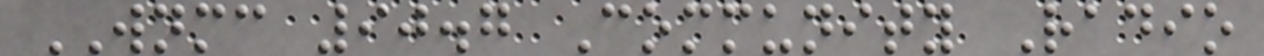WNMC 90.7 Community Radio
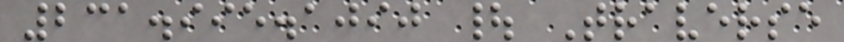231.995.1090 | Traverse
